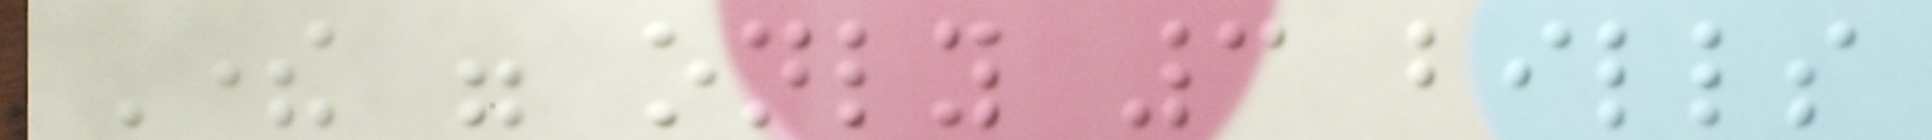There were only 3 bills
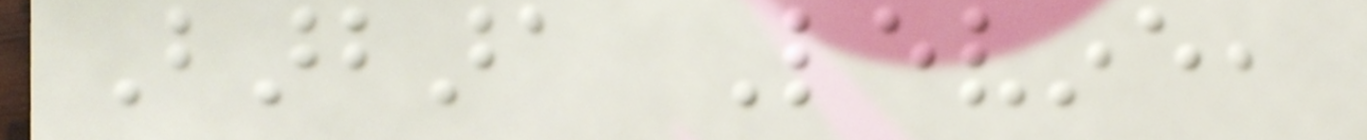Barbara Levine,
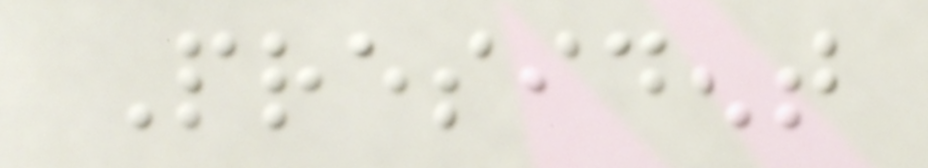President
